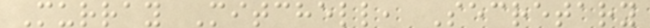Murray Mitchell, Secretary
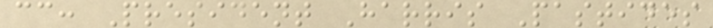cc: President Harris Pastides
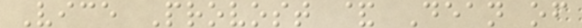Vice Provost & Dean of
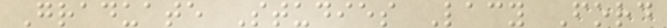Graduate Studies Lacy Ford
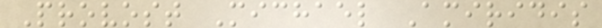Provost Michael Amiridis
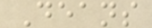Deans
